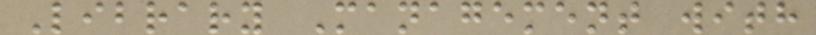Library Management with
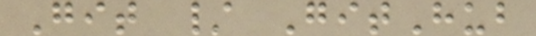Git / GitHub
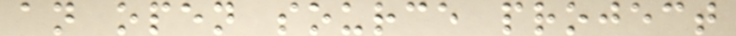an open source project
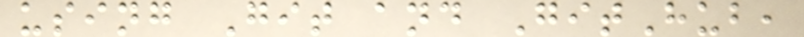using Git and GitHub,
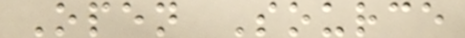Open Source
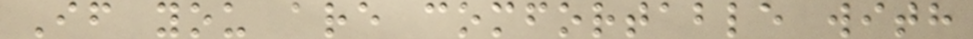If you are comfortable with
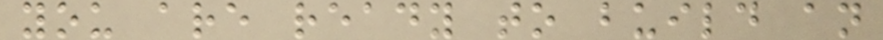you are ready to build an
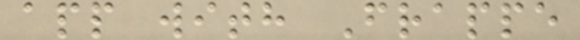app with Frappe
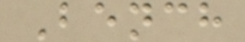Bench
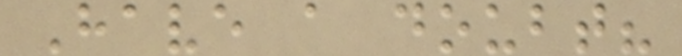Have a doubt?
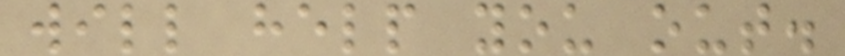will help you out.
